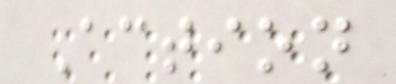Action
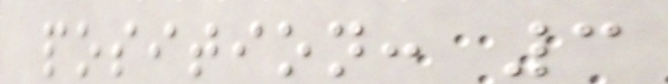position: 3
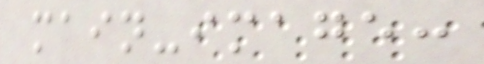main-image:
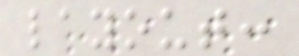layout:
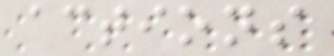actions
